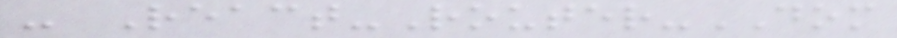- React-Router-DOM
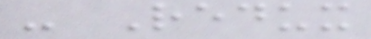- Redux
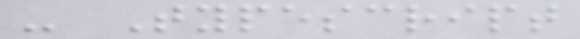- Typescript
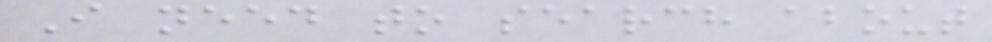I need to search about
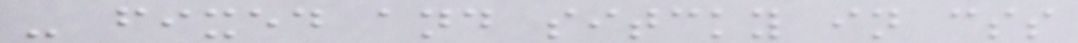- fixed and sitcky in css
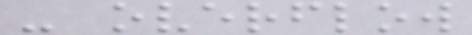- overflow
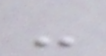-
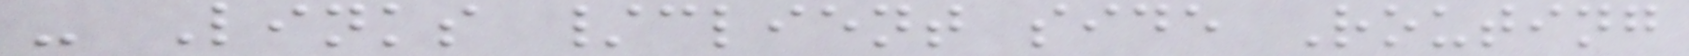- Links /client side Routing
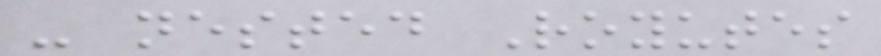- nested Royutes
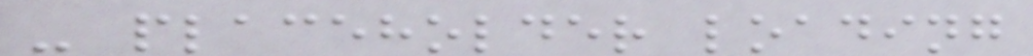- placeholder loading
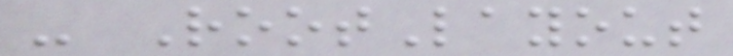- RootLayout
